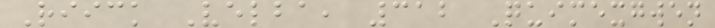Riick Velba, 312 Quimexgwen
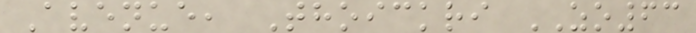Avenue, Thoickri ZO63
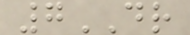7DR
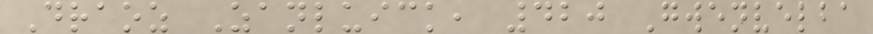Draoz Zanluick, 420 Gwenvelba
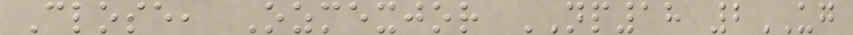Close, Ozmexjor NP18 2UG
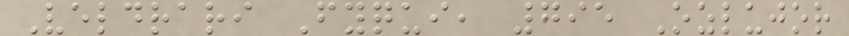Veldrari Fyqui, 795 Ozlujor
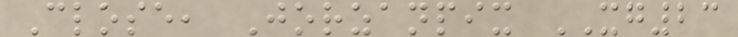Close, Jorzanpix XG23
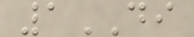1DI
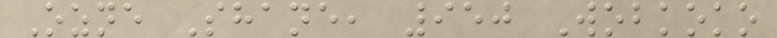Ozne Shane, 950 Wobkoko
